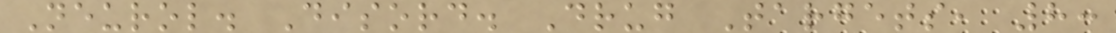Neurol. Disord. Drug Targets, 8:
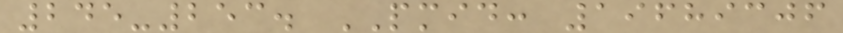245-253. PMID: 19689306
